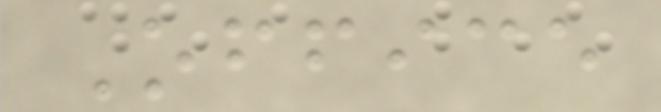Office
